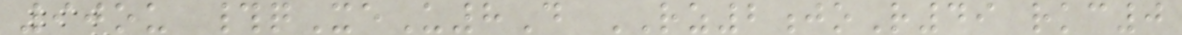90ou #qXeU8D RZ2joR49 rkc0
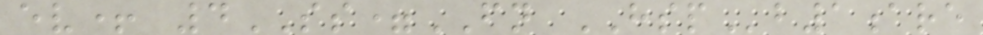ev+ 4SS=FN HSPb1are
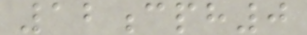12cph0
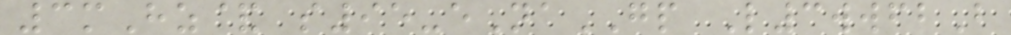3mHz& s95-eNaGP L3wwfbB
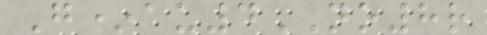G*au4NO8r
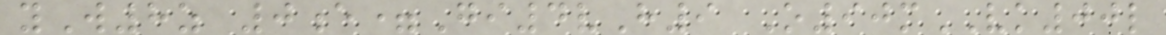yW8z 0e=Gi4vH9 O90mVK00l
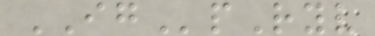IGpRyv
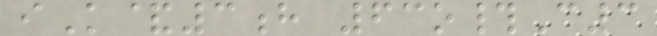iK&3h 63o#C3
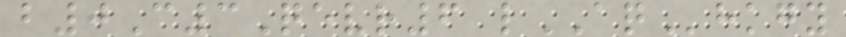b0C3Qevr6 lAQhkgy
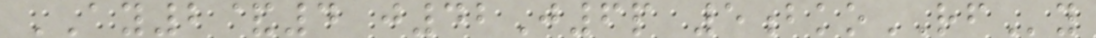AY2&4 j42J6p 5bkoRFy
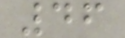46
